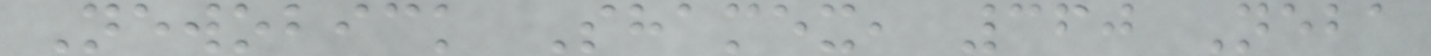Newobick Shamex, 360 Neba
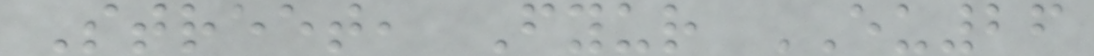Street, Fyur EU26
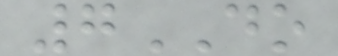7DO
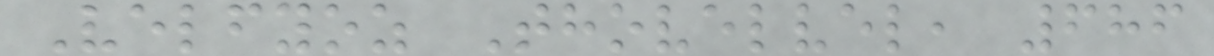Velfyoz Thovelvel, 686
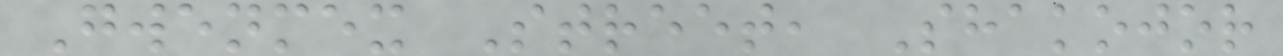Gwenmex Street, Shakojor
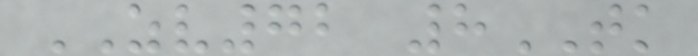ZV72 8TK
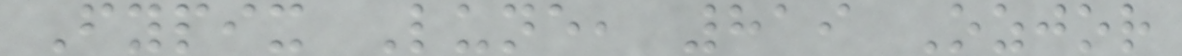Fypix Lune, 819 Ozjor
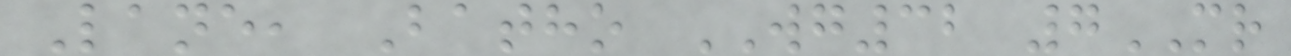Lane, Batho WG32 7MR
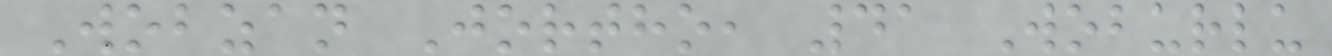Wobzan Jortho, 41 Woburlu
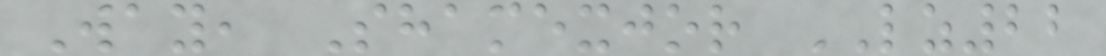Way, Shamexjor LZ22
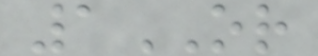1OR
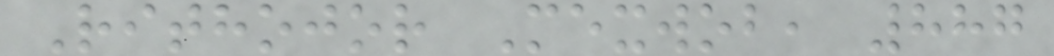Rithojor Mexwob, 887
